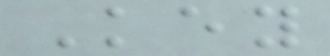Key
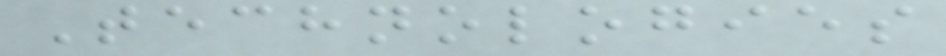Technologies
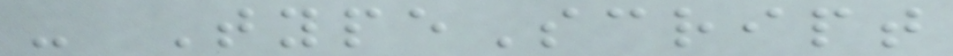- TypeScript
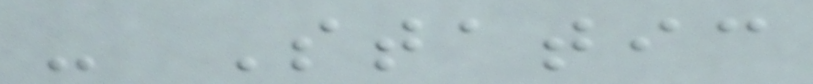- Static
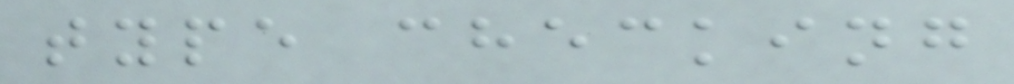type checking
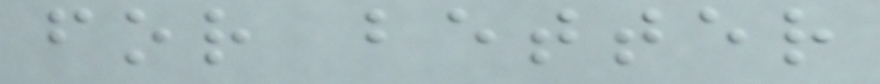for better
